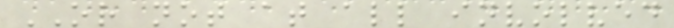OR not at all involved
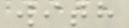with
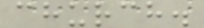church.
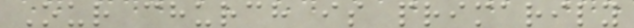Our church is primarily
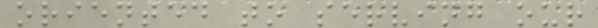oriented to serving our
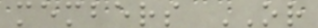members OR
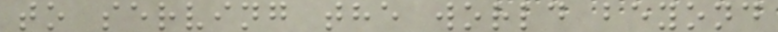to serving the world beyond
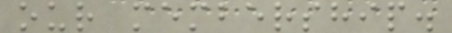our membership.
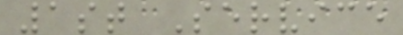1st Service
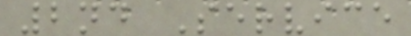2nd Service
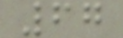67
